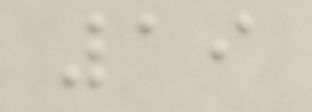19
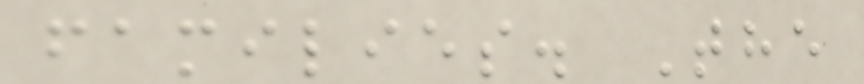families. The
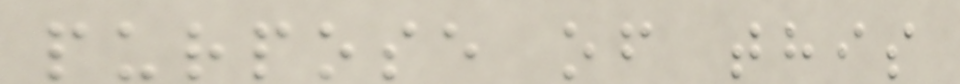purpose of this
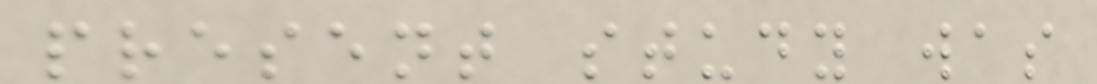present study was
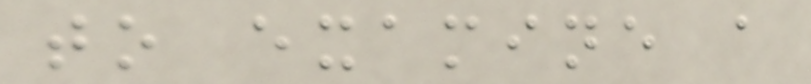to examine a
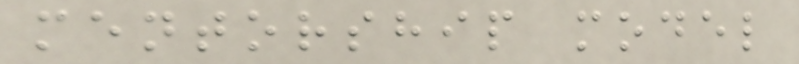mentorship model
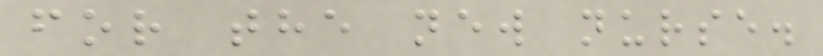for the new nurse.
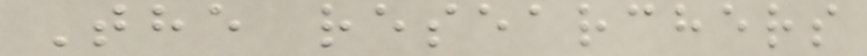The researchers
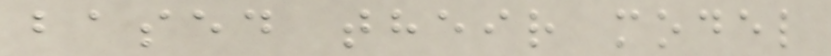based their model
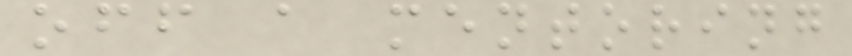off a mentoring
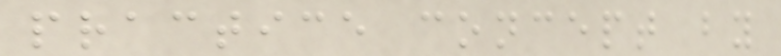practice concept by
